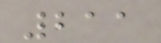211
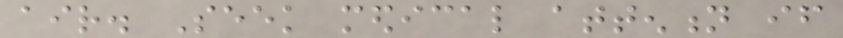air. Seek medical attention if
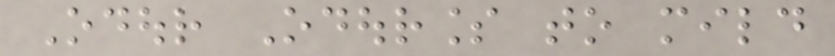Odour Odourless to mild
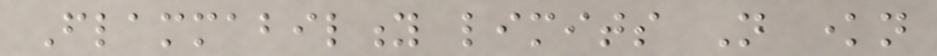Flammability limits Not known
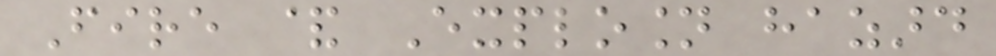Fire & Explosion hazard
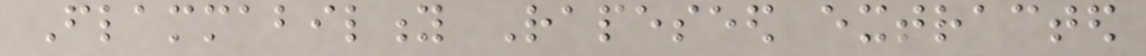Flammability Rapeseed extracted
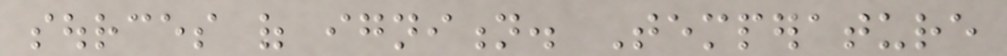sources of ignition. Temperature
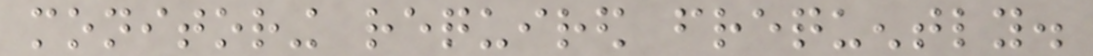monitoring required frequently.
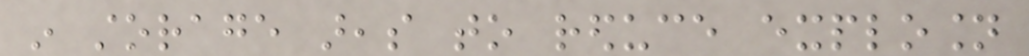in storage areas to reduce explosion
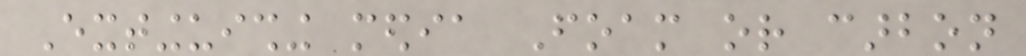Extinguishing media Foam or carbon
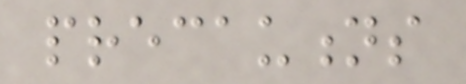precautions
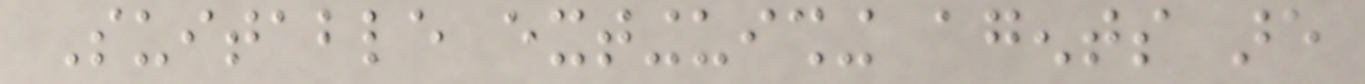Suitable extinguishing agents are
